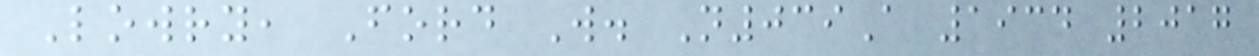Lowry, Ford W. N039A 1934 2017
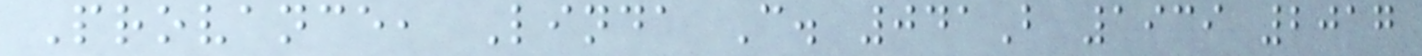Provance, Linda C. 041B 1939 2017
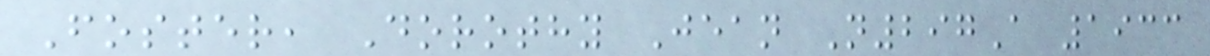Foster, Dorothy Jean N297A 1933
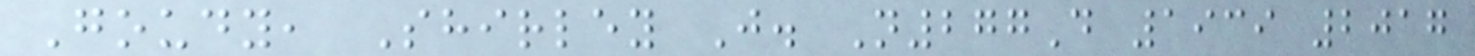Goudy, Shirley J. N277D 1939 2017
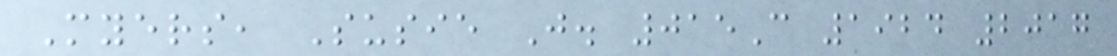Myers, Susie J. 015C 1924 2017
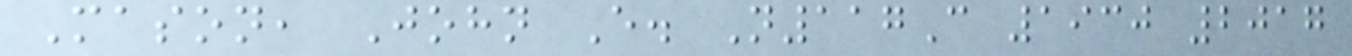Mason, John E. N117C 1930 2017
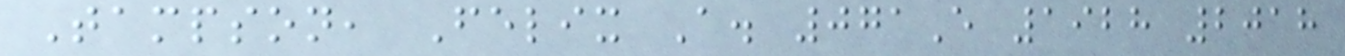Tampson, Felix A. 071E 1928 2018
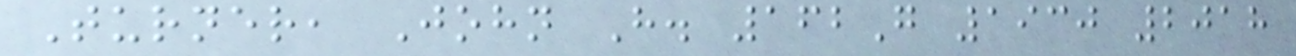Turner, John H. 162G 1930 2018
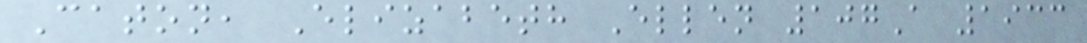Caton, Elizabeth Ellen 107A 1933
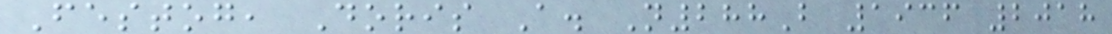Festog, Doris A. N288B 1936 2018
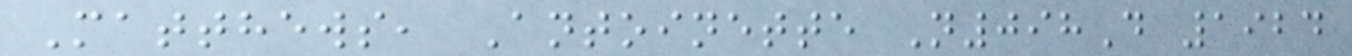Matthews, Antoinette N098D 1924
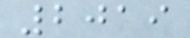2019
